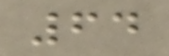64
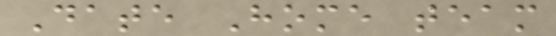Date Home team
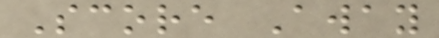Score Away
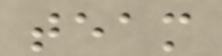team
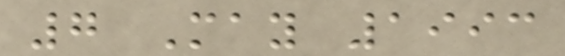7 May 1993
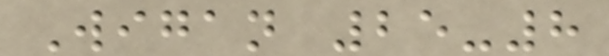Wigan 25-8
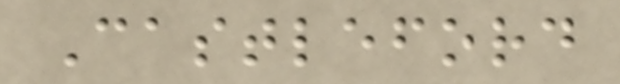Castleford
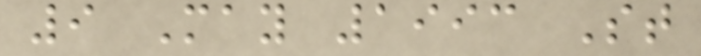9 May 1993 St
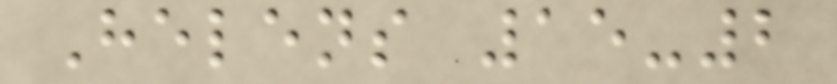Helens 15-2
